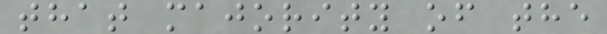that majority of the
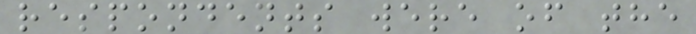respondents were of the
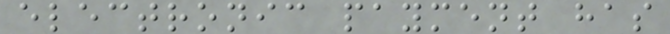electronic payment has
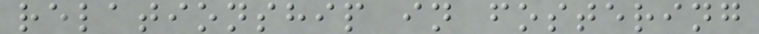relationship in fostering
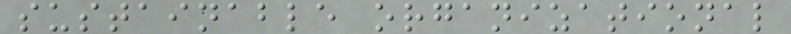sustainable organizational
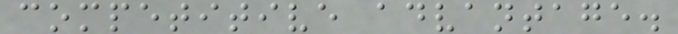competitive advantage.
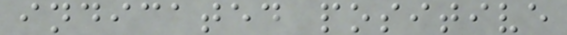indicated positive
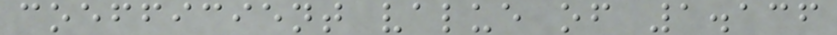coefficient value of 1.136
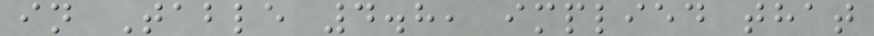in Table 4.8, implied that
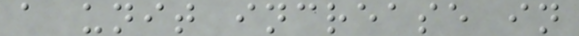a unit increase in
